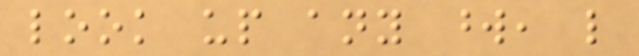look up any word, like
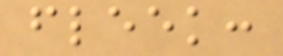fleek:
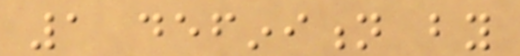1 definition by
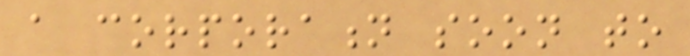a corporation soon to
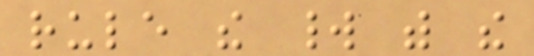rule the world with the
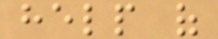help of
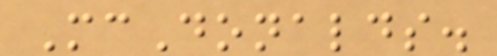McDonalds.
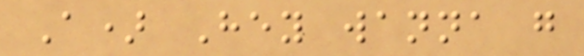A) Hey wanna go
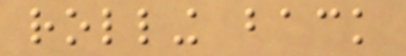rolling back
